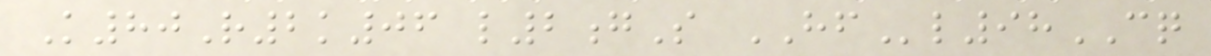K80R2k06 l2gS HFl98CQ
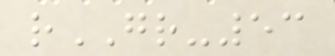rGR-53
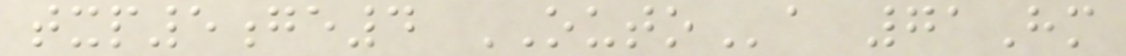txp5ge4 OUTOa 71Hm
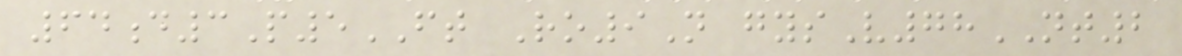64d3P5FT Ro9N gysV78NT2
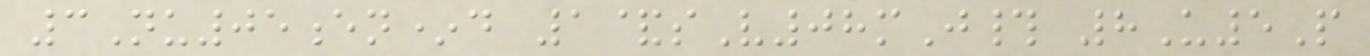3Nu05en*d 1&sV08mJ# 8U5P
